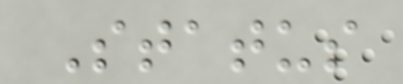Status
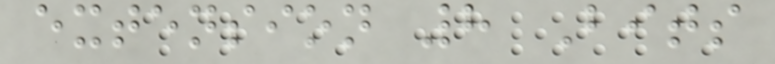extension 8 Bits
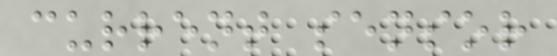current sensor
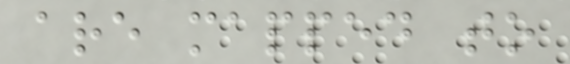are mapped to
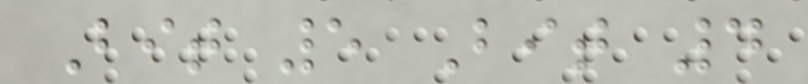Bit 5 Bit 4
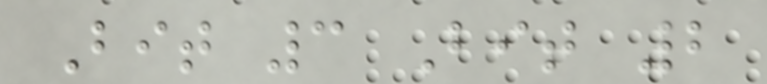Bit 3 Bit 2
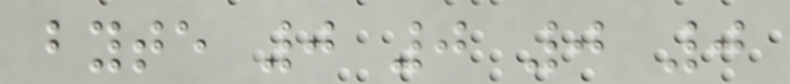byte 0 0 0 0
